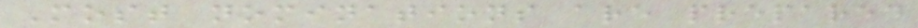Most nominations are prepared
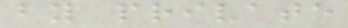by private
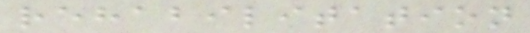rehabilitation
